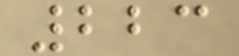223
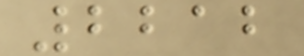2212
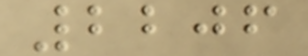2206
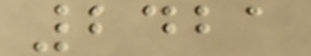2421
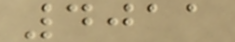4011
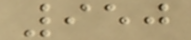950
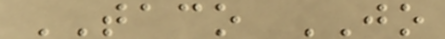TACO JO
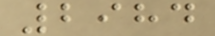2984
